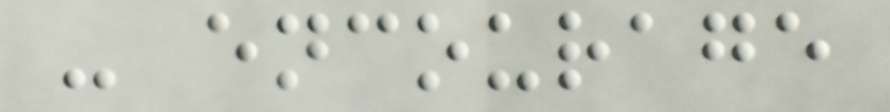- encourage
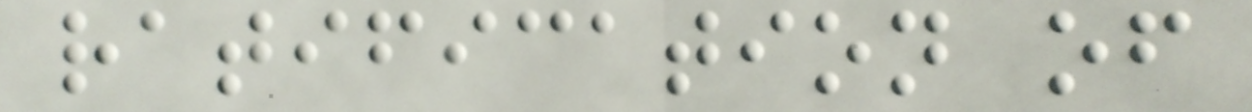ratification of
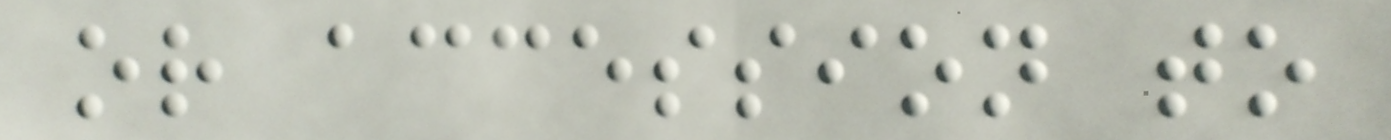or accession to
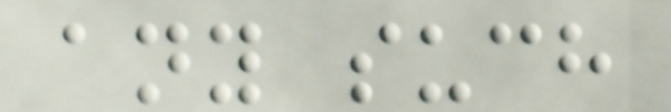any such
